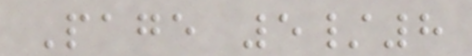Page 5/8
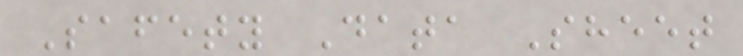Safety Data Sheet
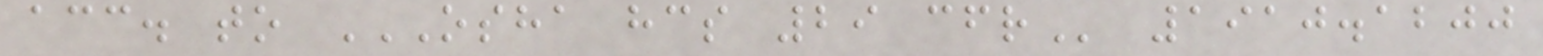acc. to OSHA HCS 29 CFR 1910.1200
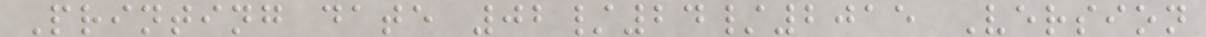Printing date 02/24/2015 Version
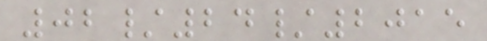02/24/2015
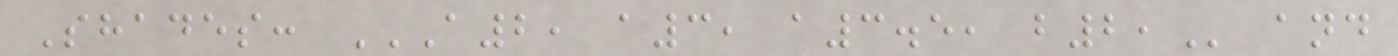Shades: A2, A3, A3.5, B2, and
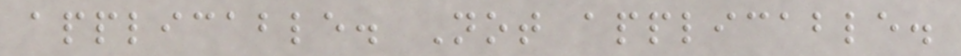applicable. Not applicable.
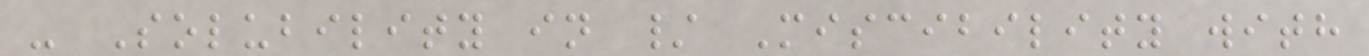- Solubility in / Miscibility with
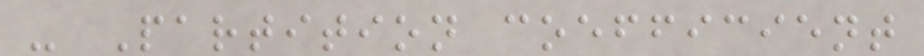- Partition coefficient
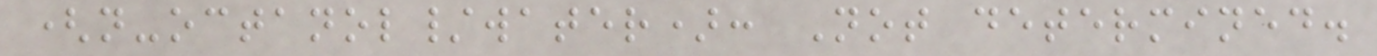(n-octanol/water): Not determined.
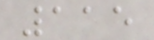115
